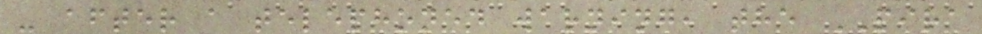- after a telephoned warning, the PIRA
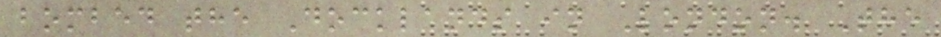bombed the Docklands in London. The
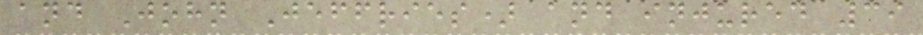and John Jeffries) and injured 39
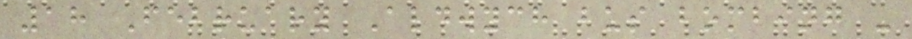18 February Aldwych bus bombing -
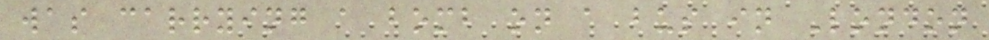was carrying a bomb on a bus in London
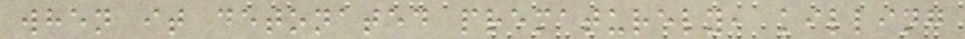when it detonated prematurely, killing
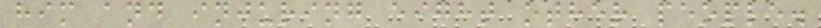him and injuring eight other people.
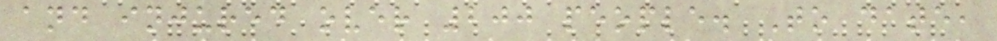and injured over 200 people. To date,
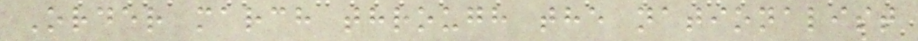Order march through the nationalist
